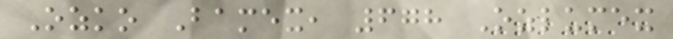Ozko Bamex, 678 Ozlumex
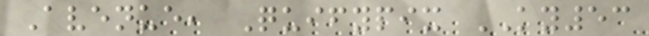Avenue, Quifypix KY53
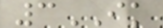3IK
